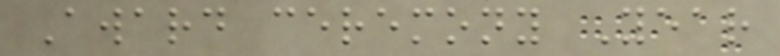Award ceremony Year
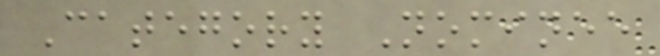Category Nominee
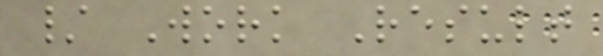/ Work Result
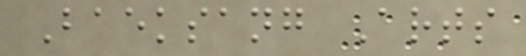Baeksang Arts
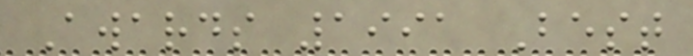Awards 1991 Best
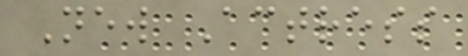New Actress
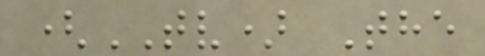(TV) The
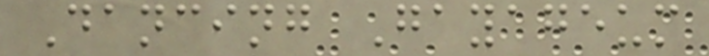Dancing Gayageum
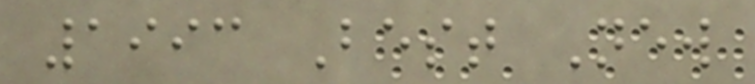1993 Best New
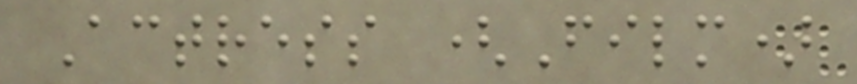Actress (Film)
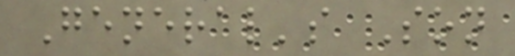General's Son
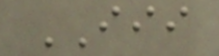III
